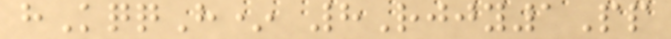hKqqH* 8Rjjy1Pp
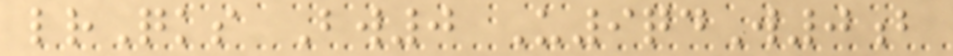lrQks Bw0 U9qdW0b
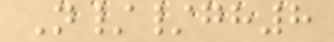N//gh8
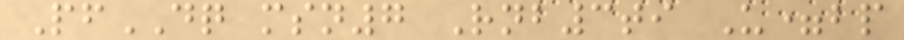PfDQ msn7 Rnb3ti U=bp
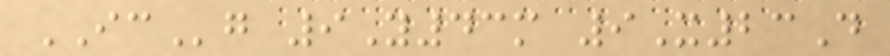ICg 9Y43m 9X23D
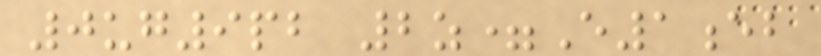0ug9pb 2z=E1eb
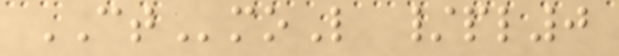CTmoL /pl0
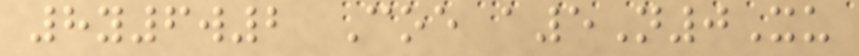8y6w2 Coe a5N0Xu
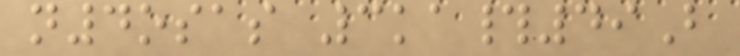n4osas 3ka#49B
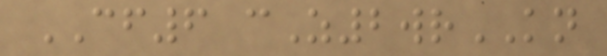CF6 cZ2wrKN
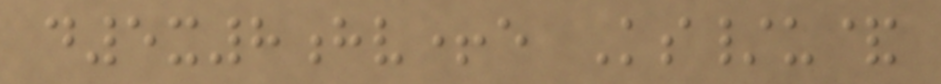d5x8hv+e Ks/u&
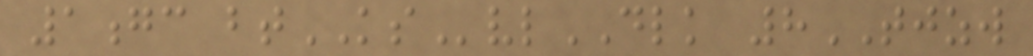1gc btKSvlDLK 8TJZW
